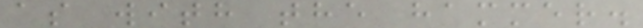as with the hammer.
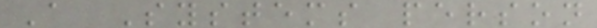A Systems person
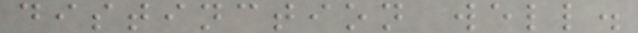distinction well.
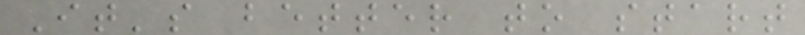It's better to start
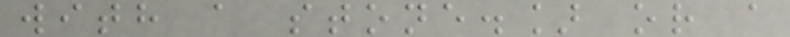with a stone.] or a
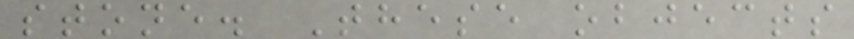stone. These objects
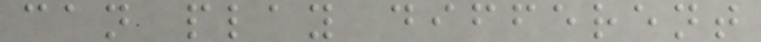can play different
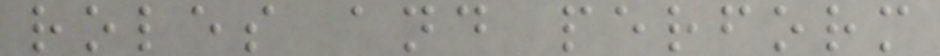roles and perform
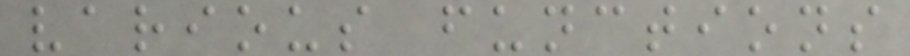various functions
